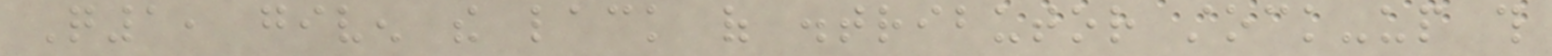Q1, given the lack of distributor stock-up this
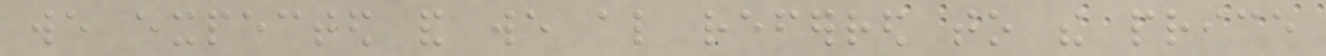we expected and we also referred to the price
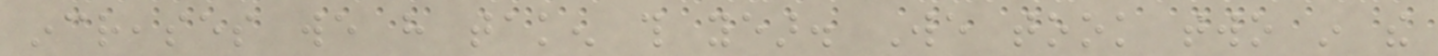increases we have taken this year. We took two in the
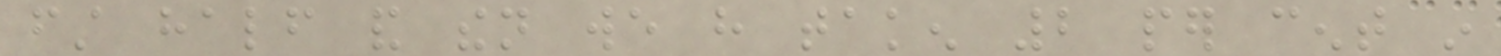first half and then we have taken 2 per cent in
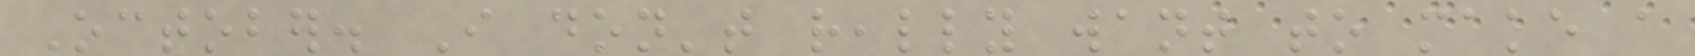October. I don't really want to make a
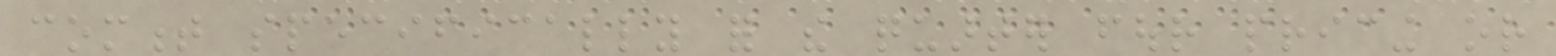comment specifically for the quarter four pricing or
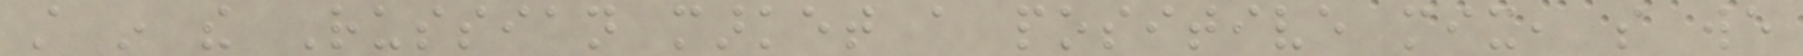still in the Russian market a positive mix, so we
